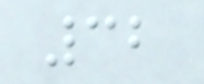32
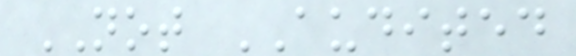NOT AUDITED
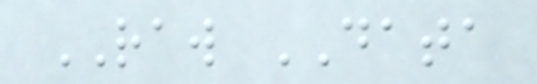RAW DATA
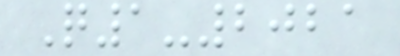Q1-2021
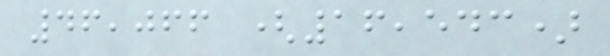46,066 (16,543)
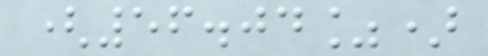(56.04%)
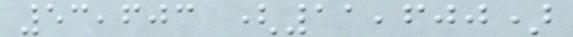53,603 (11,600)
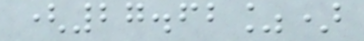(27.62%)
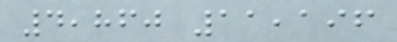4,860 11,196
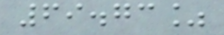69.73%
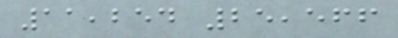11,254 25,566
